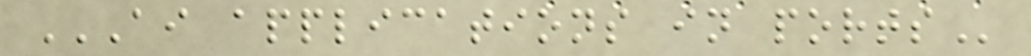AI APPLICATIONS IN PORTS
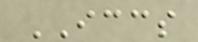ICCS
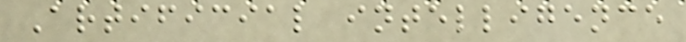Artificial intelligence
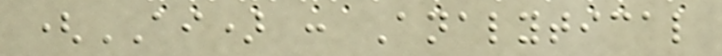(AI) : Analytical
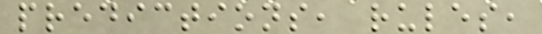predictions, rules,
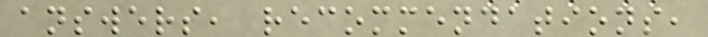answers, recommendations,
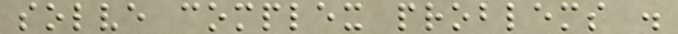solve complex problems .
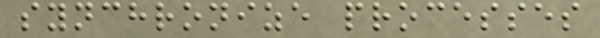synchronize processes
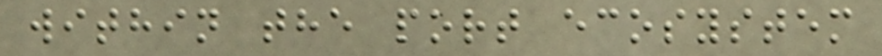within the port ecosystem
